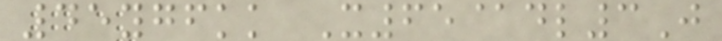45ygfkk X65@dl3J
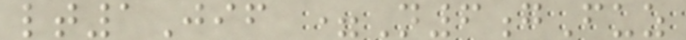lt1Jif =N6gFuz
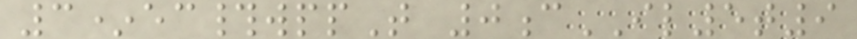3*ec#wppT 0cIL5t9
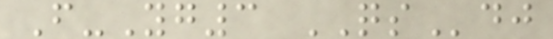F-Yg3 QSdj
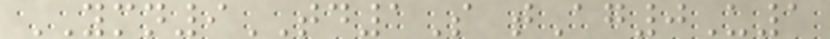YMN9TD1S tAg0U1
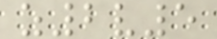z2v5
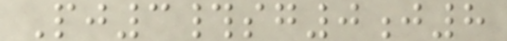Pj3#sg0j8
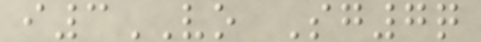i3VO Sg7q
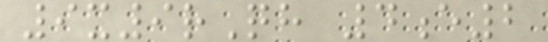9x9rQh 4e2
